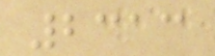2313
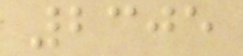2305
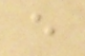e
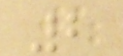2
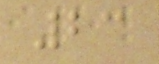23
